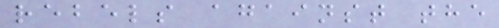rebels against the
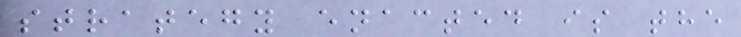strategy enacted is the
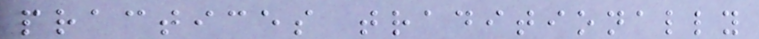practices traditionally
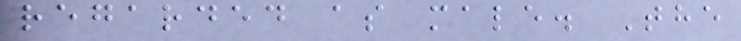regarded as male. The
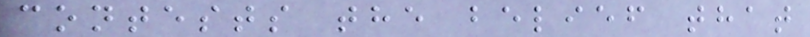contests the belief that
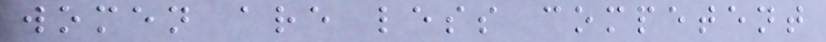women are less competent
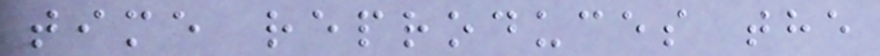time reproduces the
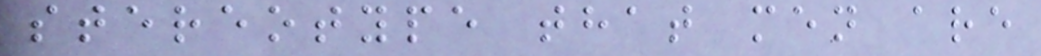stereotype that men are
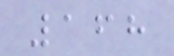168
